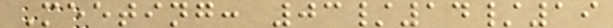Meeting: 03/14/19
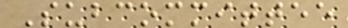Subcommittee
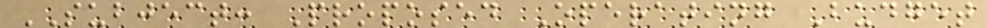SUBJECT: Proposed Operating Budget
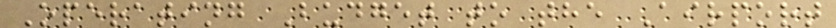Operating Budget to the Airport
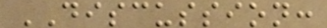DISCUSSION:
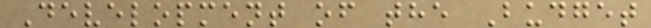Development of the Budget
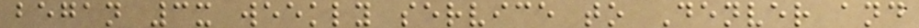began 3x weekly service to Denver and
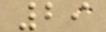29
